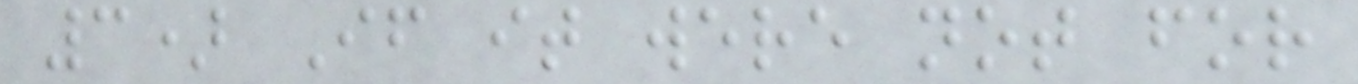3) If it were not for
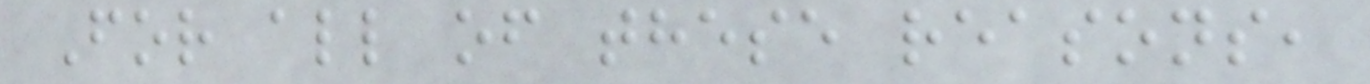For all of these reasons,
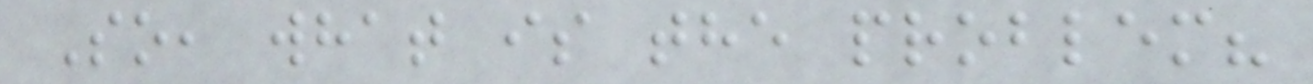So, what is the problem?
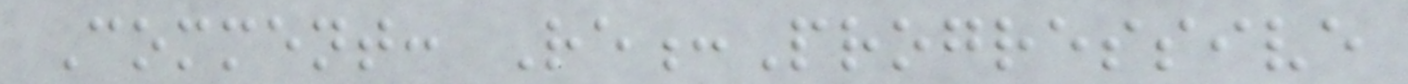Comment: Re:Progressive
